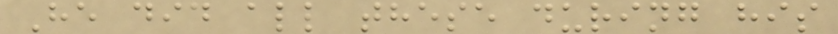He did all these during his
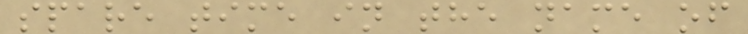spare time in the name of
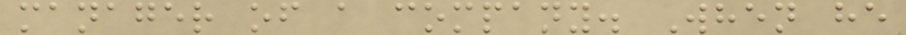manager of a company. When he
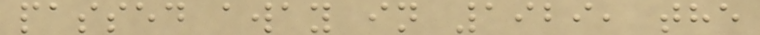passed away in 1929, the
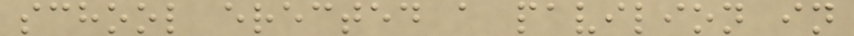school erected a pavilion in
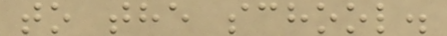to the school.
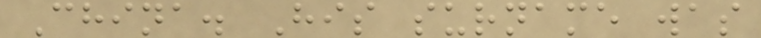China. His surname was
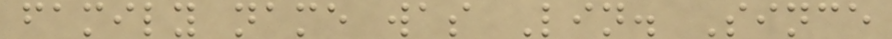family name was Lin. Since
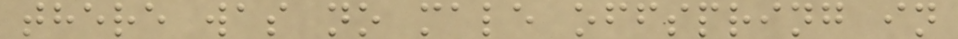there was no male offspring in
